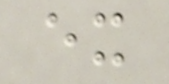ex
